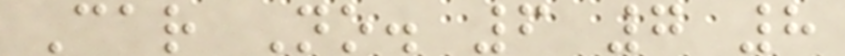Car No. 6 7 8
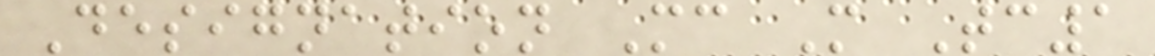Designation Mc M Tc1
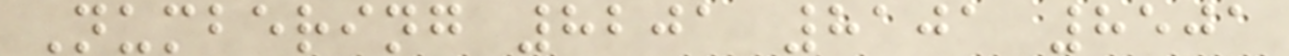Numbering 8201 8101 8501
